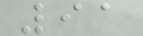91
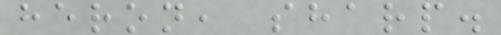heron, sharp.
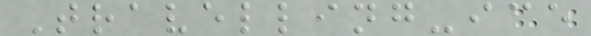Travelling-ice
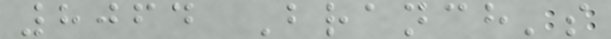8064 Branch's
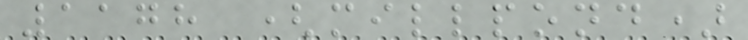1178 (millpond)
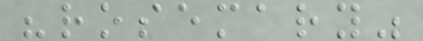"rosemary"
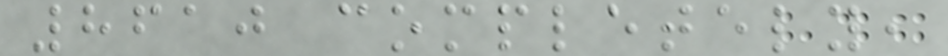8610 completely,
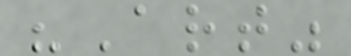"Art"
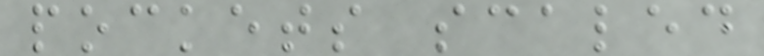pockets scaled
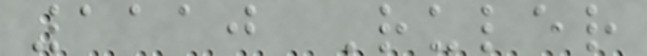1110 Ruler
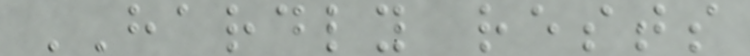HARDLY rests
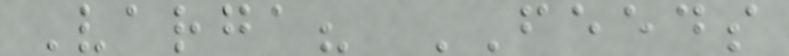Varga? FEEDS
